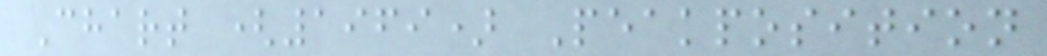Chart (1969) Peakposition
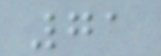71
